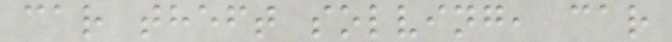car theft solving, car
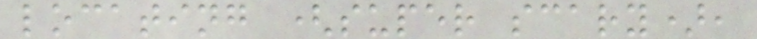locating (super scary),
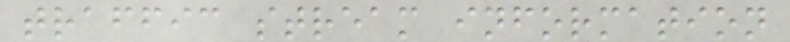traffic stream information
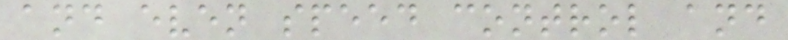and even speed control and
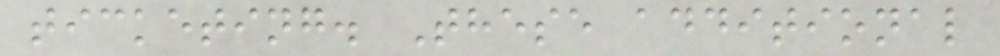ticketing. These additional
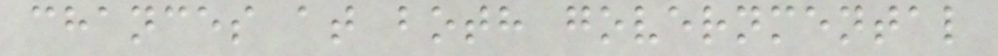chances at both governmental
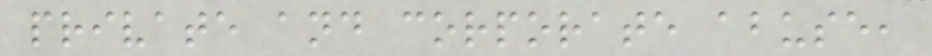private and corporate abuse,
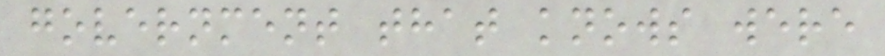government that knows were
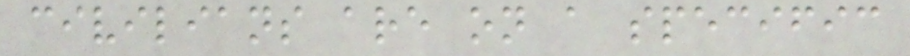civilians are on a specific
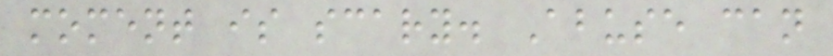moment is scary. Abuse can
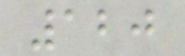120
